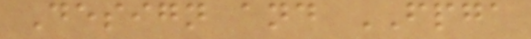Design and FPGA
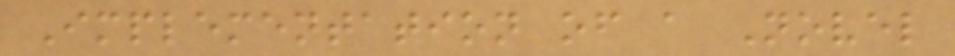Implementation of a Novel
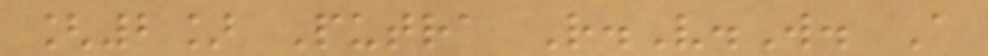[2] Putra R.V.W. A
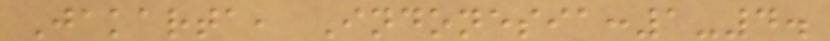Jakarta, Indonesia:1-4.
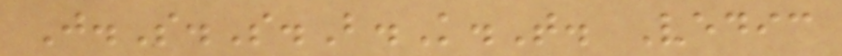J.S.S.B.K.T. Vedic
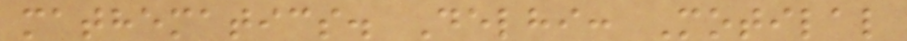mathematics. Delhi: Motilal
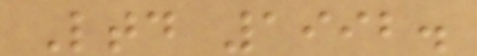Ltd 1992.
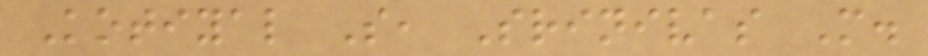Kotiyal S, Srinivas M.
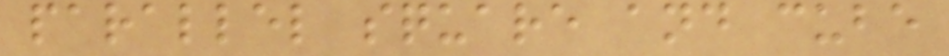parallel square and cube
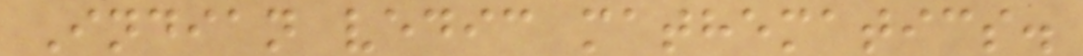Indian vedic mathematics.
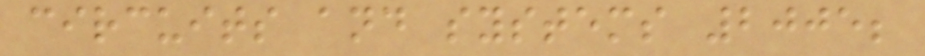circuits and systems 2005;
